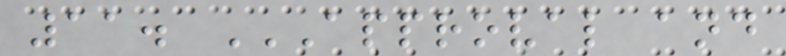11. APPROVAL AND
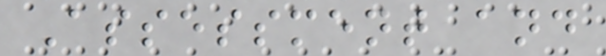Assessment and
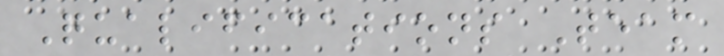Qualifications Team
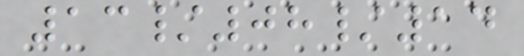13/08/14
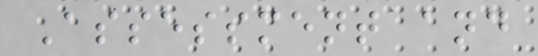Assessment and
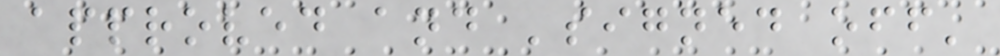approved and 'signed off'
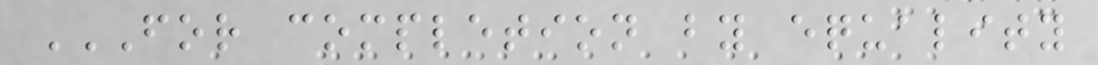FOR COMPLETION BY EQUALITY
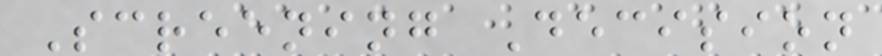Screening Decision
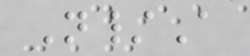N/A
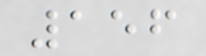156
